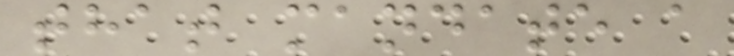that mandate a
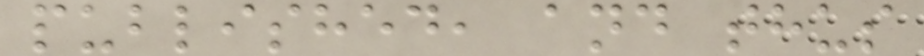published, and thus
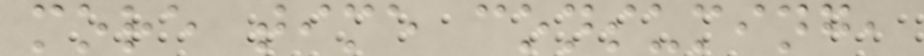more time consuming,
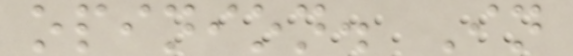opinion. In
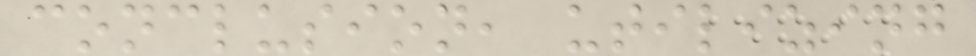conclusion, utilizing
